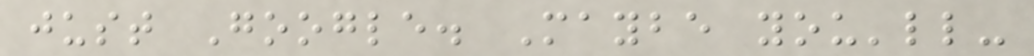just Google. Maybe you'll-
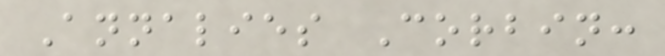Annalies Corbin:
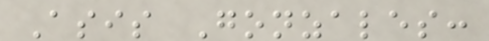Asis Gonzales:
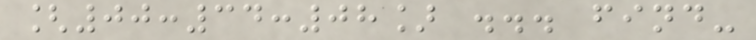[00:34:08] ... find-
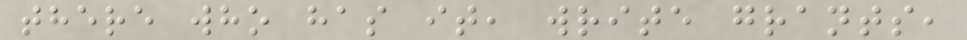there who has it, write grants,
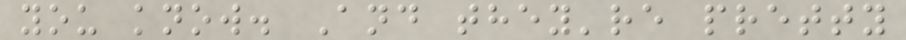you know. And they're pretty
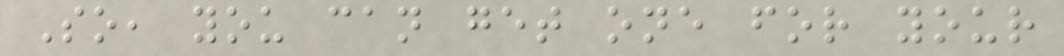So, you can get one for your
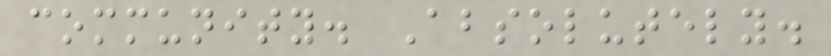community. Absolutely.
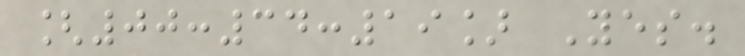[00:34:19] Yes.
